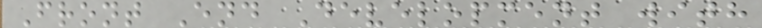Front End Development with
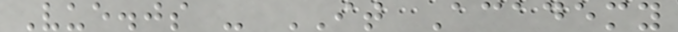Vue.js - IT Academy
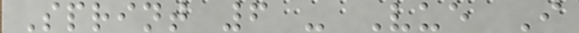Sprint 6 - Vue I
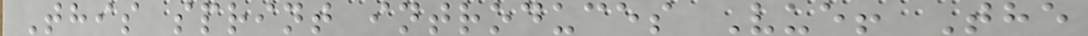This sprint introduces Vue! The
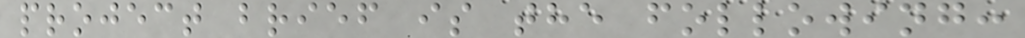project brief is the following:
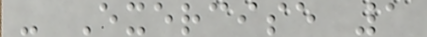- Exercise 1
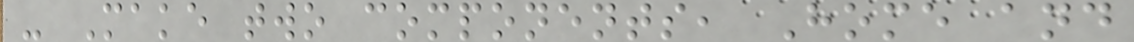- Make two components, Home and
